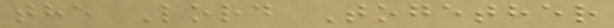the Lord Together
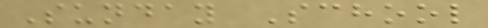Sunday School
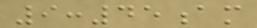9:45am
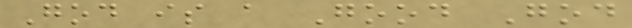God is a Good God
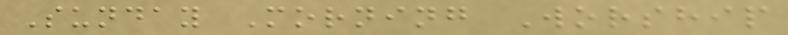Sunday Morning Worship
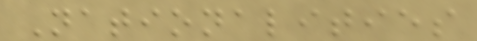Nationalities
